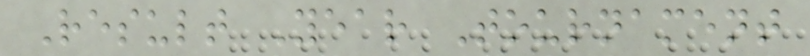Result Year Tournament
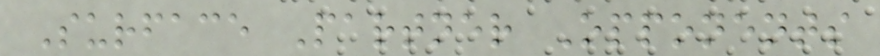Surface Partner Opponents
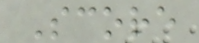Score
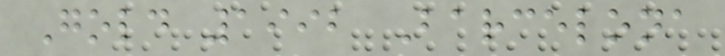Gold 1992 Barcelona
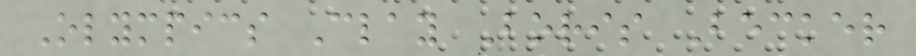Olympics Clay Boris Becker
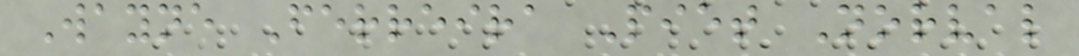Wayne Ferreira Piet Norval
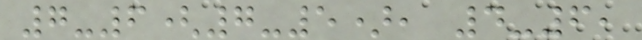7-6(7-5), 4-6,
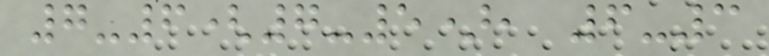7-6(7-5), 6-3
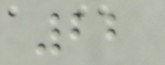22
